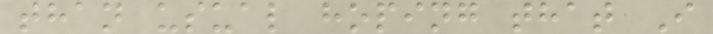than usual hoping that I
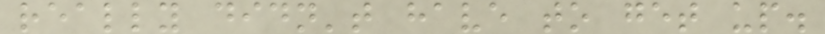really didn't have to get up.
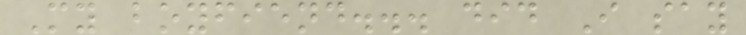My boyfiend... did I say
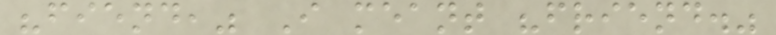"fiend," I meant "friend."
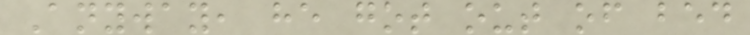Anyway, he got out of bed
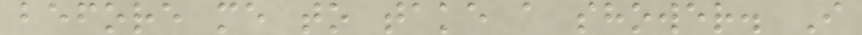before me to take a shower. I
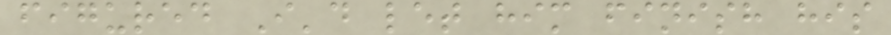figured I'd let him finish his
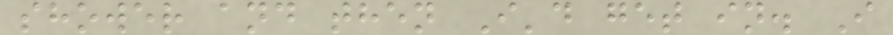shower and then I'd get in. I
